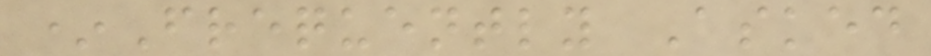*Frequently Asked
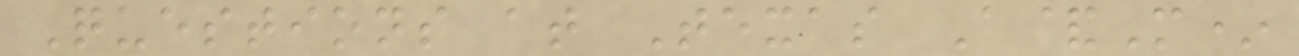Questions at Texas A&M*
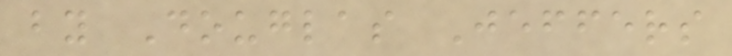by Douglas Jeffers
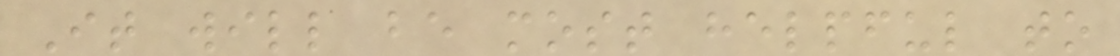It will be most helpful to
